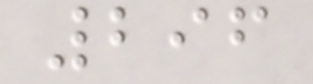296
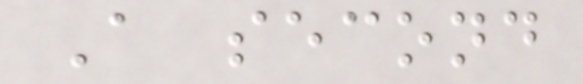A second
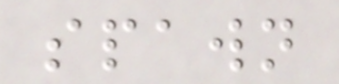spawn
